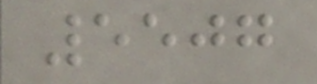5507
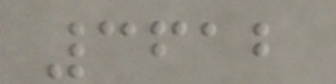3612
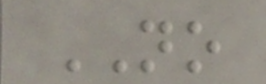NO
